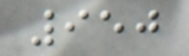950
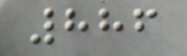886
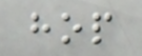hop
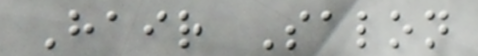Hair Salon
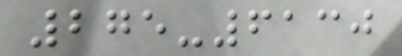275-6130
